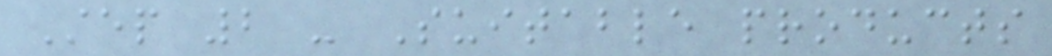Step 2 - Suitable products
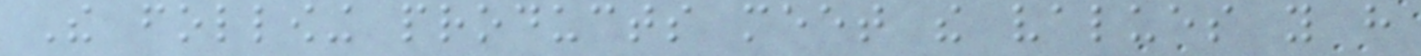The following products meet the values you have
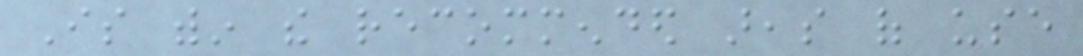Is within the recommended areas of use
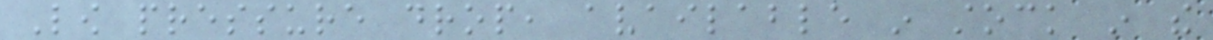Low pressure drop, available in stock in the
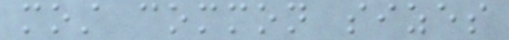most common sizes
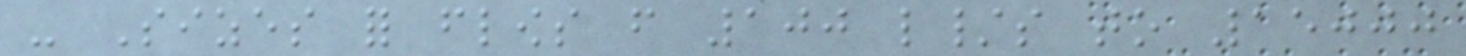- Sizes for flows from 100 l/s to 15000
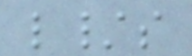l/s
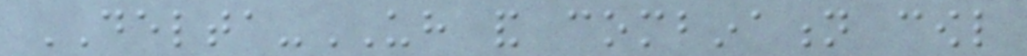DELTA-UH and combination cowl
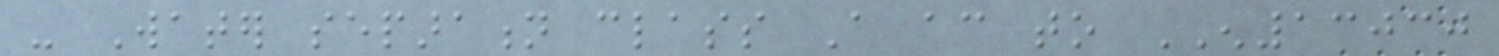- Water separation class A according to EN13030
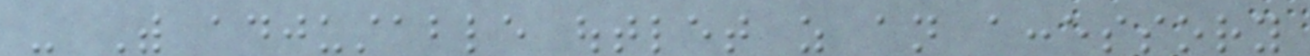- With adjustable outlet as an accessory
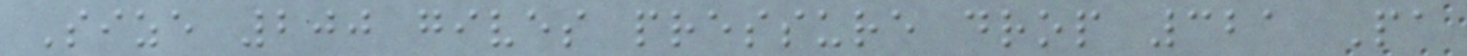Size 200 gives pressure drop 321 Pa
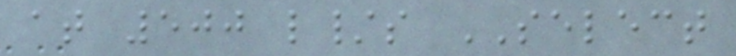at 500 l/s SELECT
